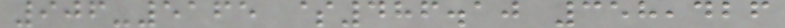906-5165 $486.10 358,426
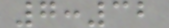7:32
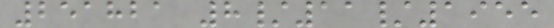251821 8/11/1955
